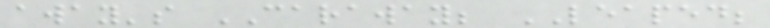away's CARAWAY; LEAPED;
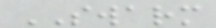SWARM
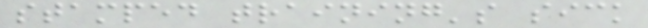stamped training's sick
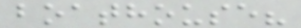boathouse?
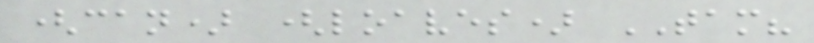(can) (loaves) TAM?
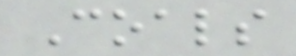Coals
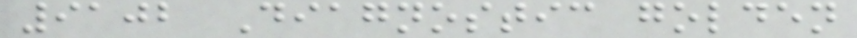9102 Diagnostic golden
